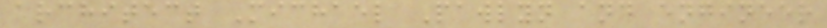architect Michael Pawlyn and engineer
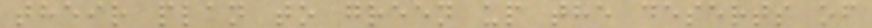their plan to green up the deserts of
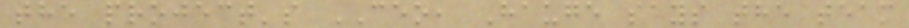the project's CEO, Hauge says the team
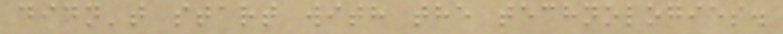didn't start with the technologies.
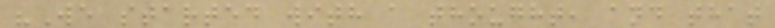"We started with a thought, and that
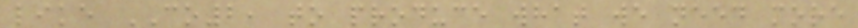like CO2, to produce what we need more
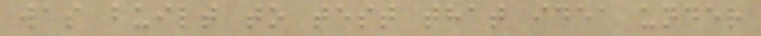was built to test that idea under
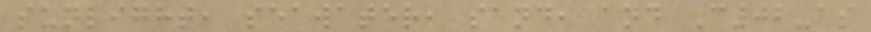sunlight, seawater, sand, and C02-as
